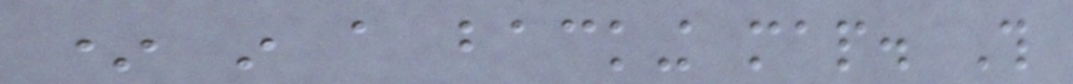* in a backing map. This
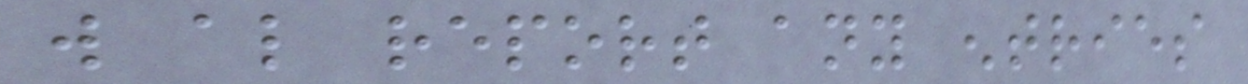will also report any entries
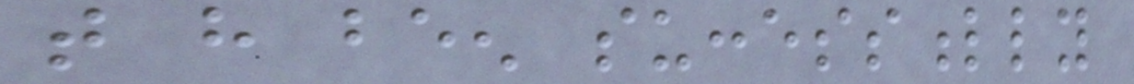that have been successfully
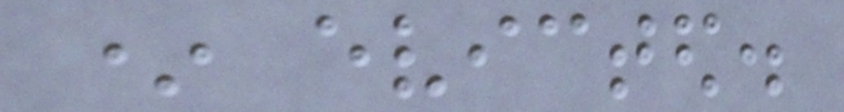* evicted.
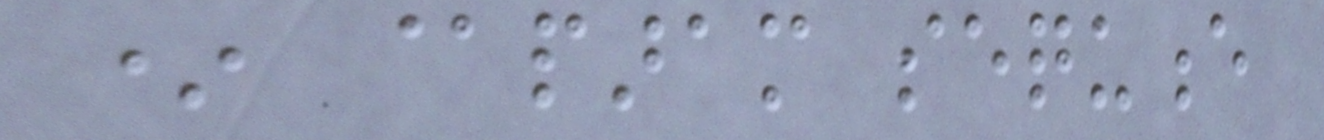* @param sequence
